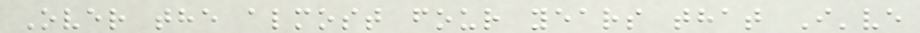Over the almost four years that I've
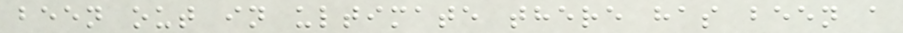been out in ultimate there has been a
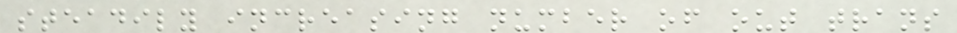steadily increasing number of out trans
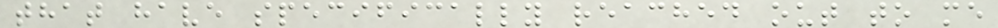that have specifically reached out to me
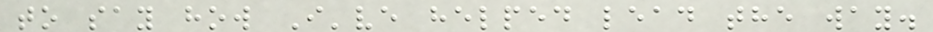to say how I've helped lead the way.
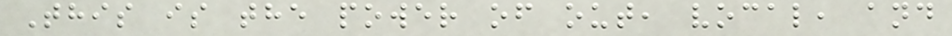This is the power of out, vocal, and
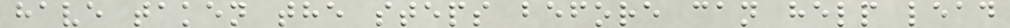have taken the steps before can help lead
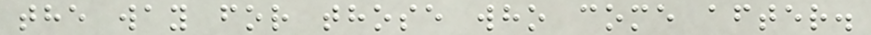the way for those who come after.
